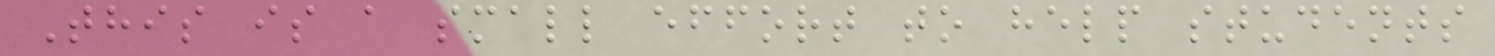This is a small effort to help students
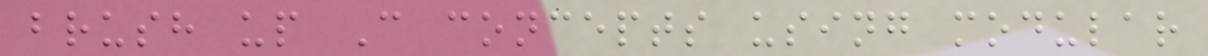brush up C concepts using modular
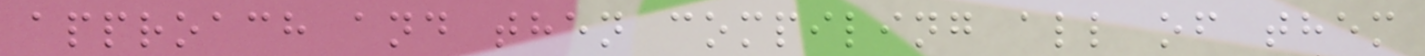approach and then compiling all of them
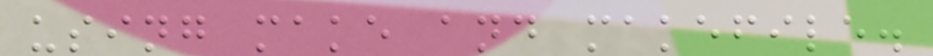using make and makefile.
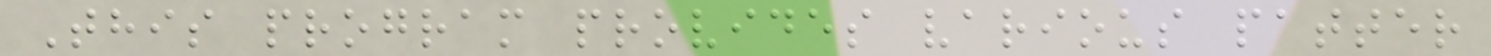This program provides various patter
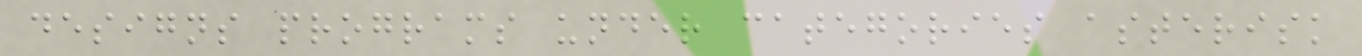designs programs under categories asterisk
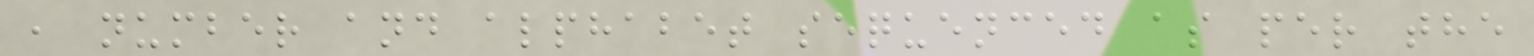, number and alphabet sequenced as per the
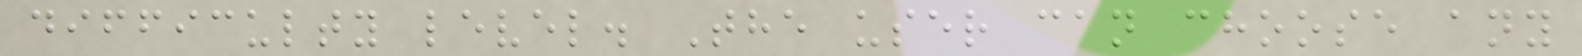difficulty level. The user can choose any
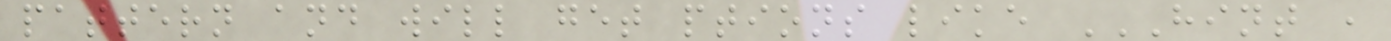pattern and will get ptions like HINT ,
